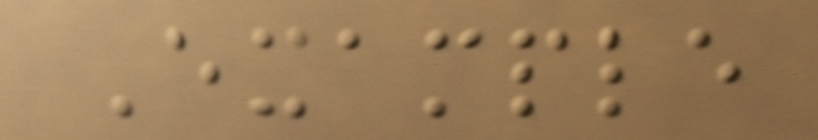Example
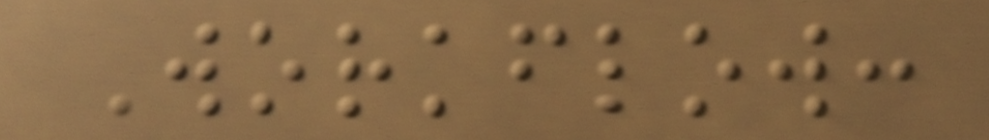Workflow:
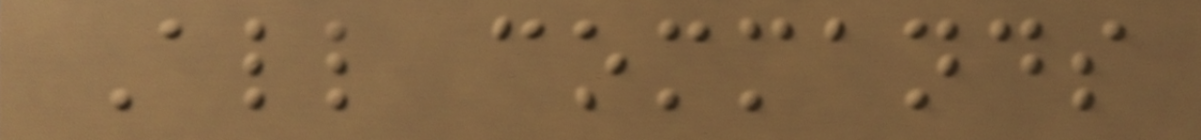All commands
